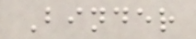Binder
